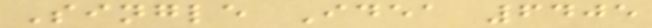Single Idea 6405
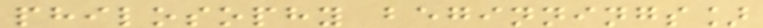philosophy beginnings]
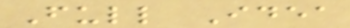Full Idea
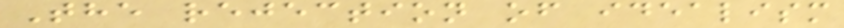The rejection of idealism
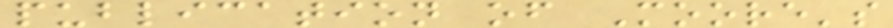publication of Moore's
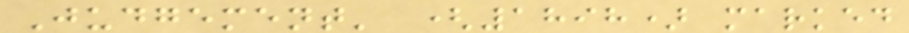Judgement' (1898) marked
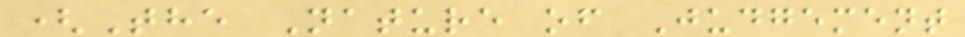(The Nature of Judgement
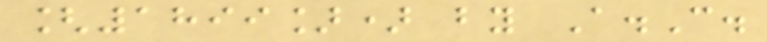[1899]) by A.C.
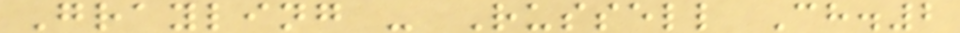Grayling - Russell Ch.2
